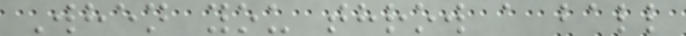When you throw a ball
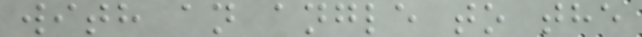with an angle to the
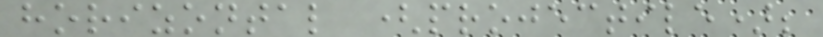horizontal (projectile);
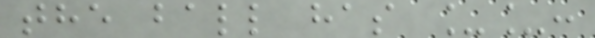the ball has __:
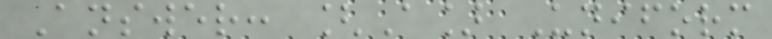Answer: [A] Uniform
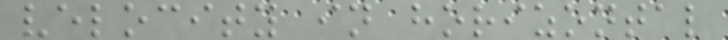velocity in horizontal
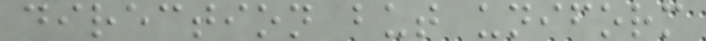direction but uniform
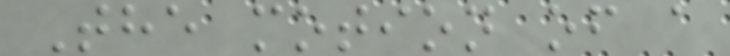The motion of a
